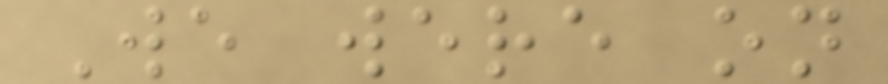We were on
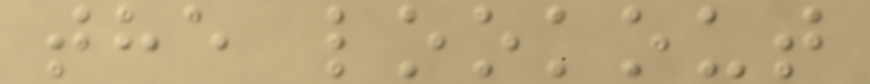the lookout
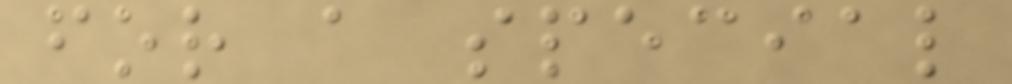for a special
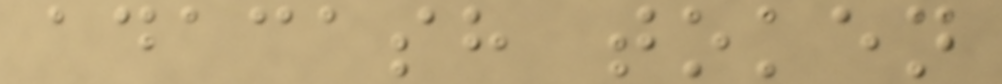adacash token
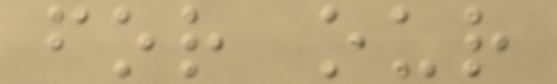for our
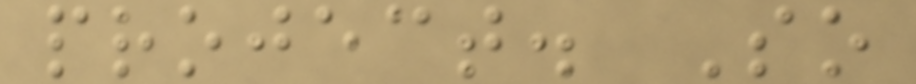project. So
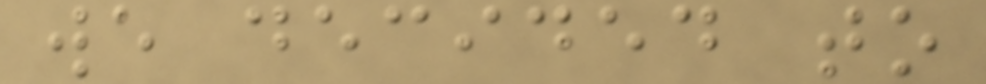we decided to
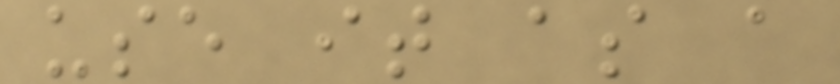use it as a
